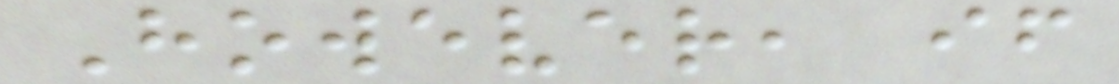However, if
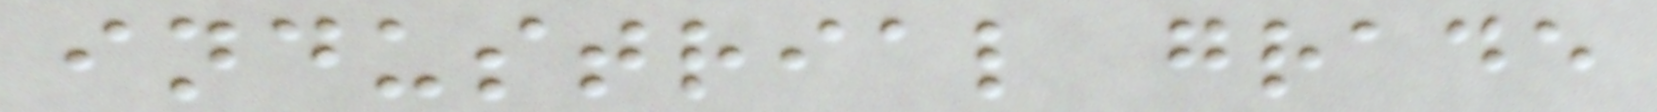industrial grade
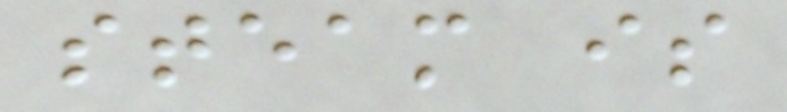steam is
